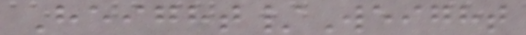Height/Weight
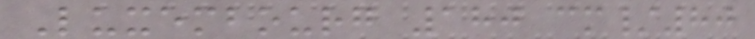Luxembourg 180 cm/80
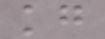kg
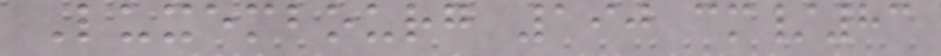Luxembourg 190 cm/83
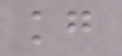kg
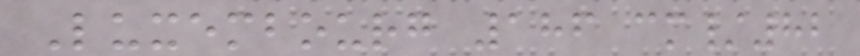Luxembourg 186 cm/82
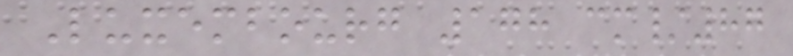Luxembourg 178 cm/87
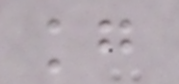kg
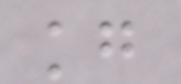kg
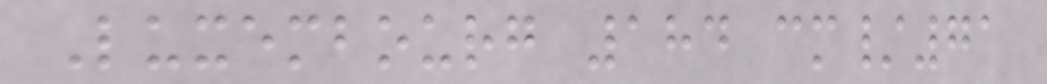Luxembourg 184 cm/71
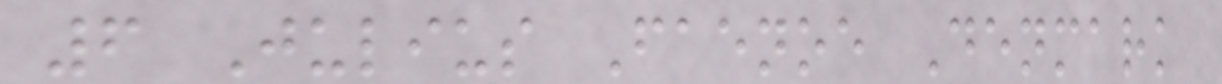6 Julius Faenoe Denmark
